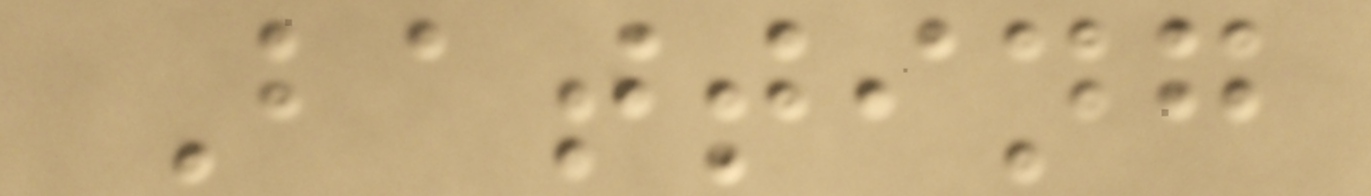Batting
